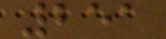251
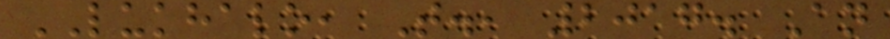LUKHALO, T., 2017. An
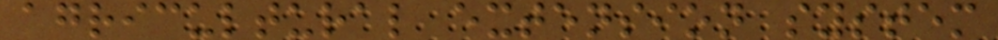agricultural extension system
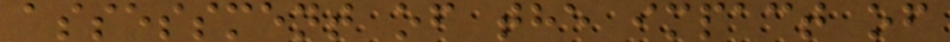assessment of the impact of
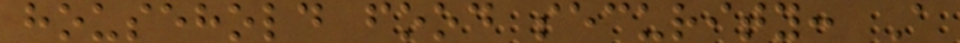household food security: A
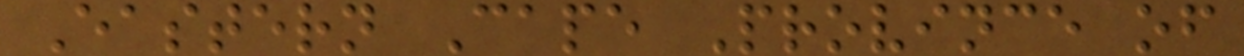Eastern Cape Province of
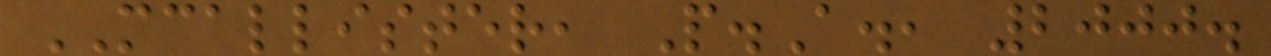MCALLISTER, P.A., 2000.
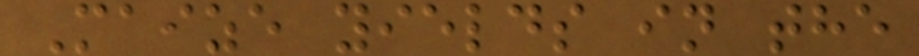Maize yields in the
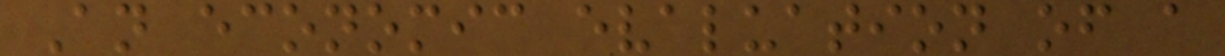An economic evaluation of a
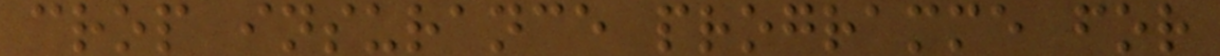crop insurance programme for
